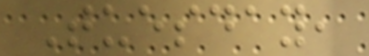Tuesday,
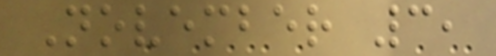November 3,
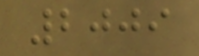2009
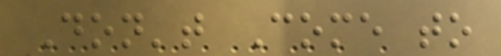Don't Come to
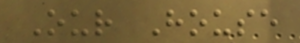Our House
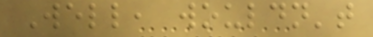Well, wouldn't
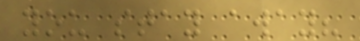you stay away?
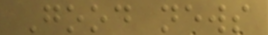Good news
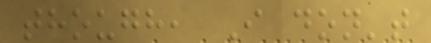though, I don't
